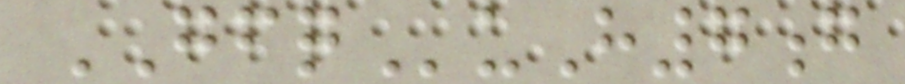GFQuH7g
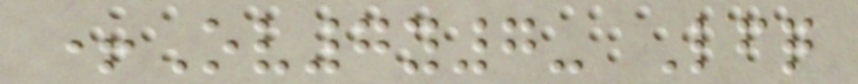+Ov7y7- Lfq
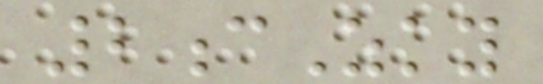2cZky
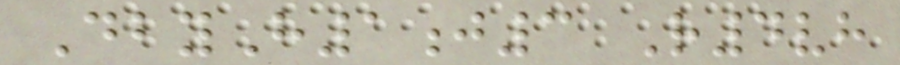DbyH1j3 R4vh
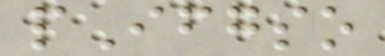pIfgso
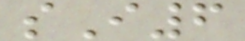sI6
